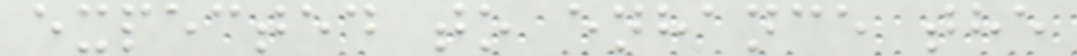expected to enhance the
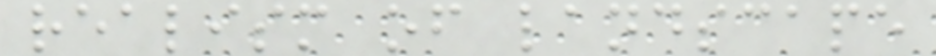realism of landscape
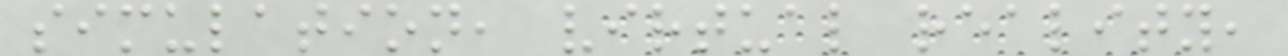simulation, virtual reality,
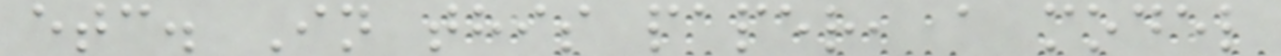etc. In this paper, a model
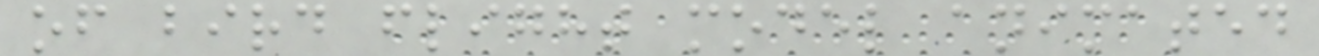of bird flight model animated
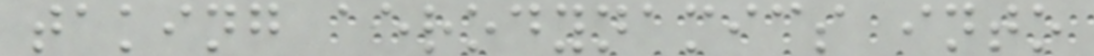taking aerodynamics into
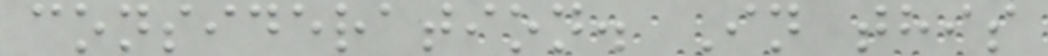consideration. In this
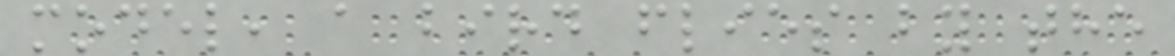model, a bird flies by the
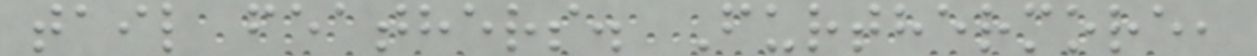tail feathers. Furthermore,
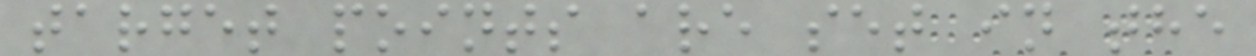target points are set in the
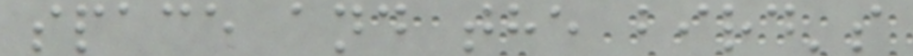space and the bird's
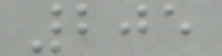205
